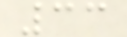33
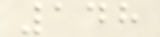148
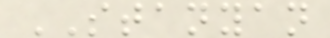STANYAN
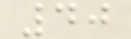40
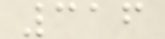316
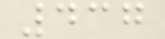437
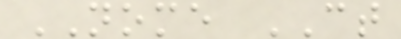NOME CT
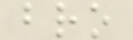bro
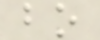bo
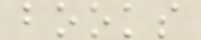books
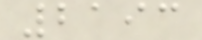2193
